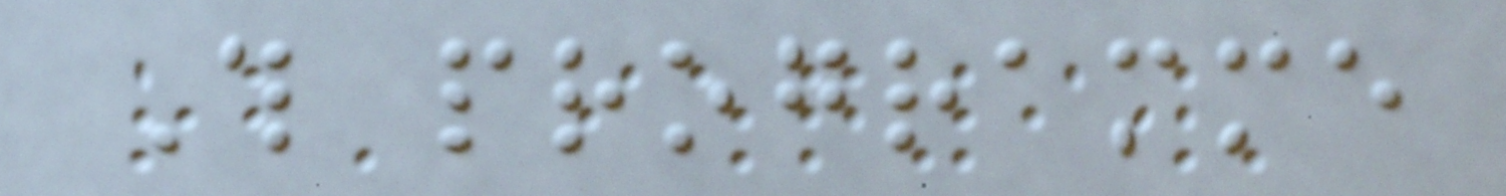This programme
